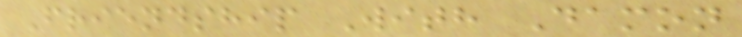Friendship With Damon
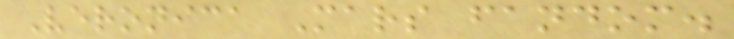Veronica Mars fandom.
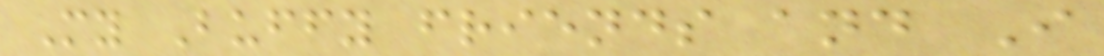My Buffy friends and I
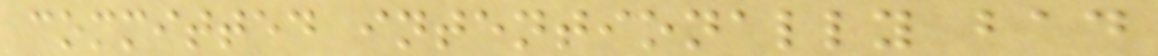committed intentionally bad
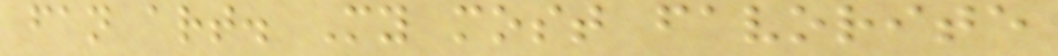fan art. My most favorite
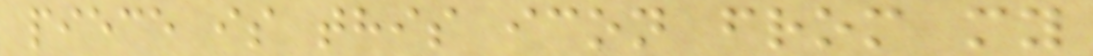piece is this icon from my
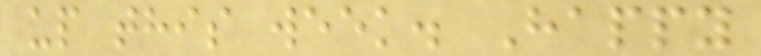up this week. Happy
